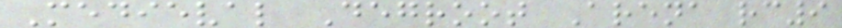Medieval Degroot Arena rc9
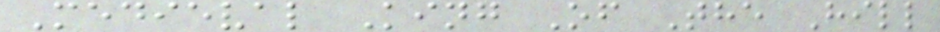Medieval King Of The Hill
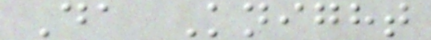Da Knight
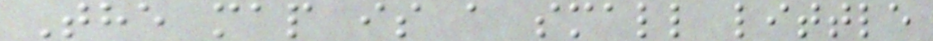The map is a small little
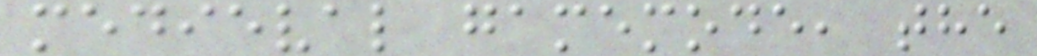medieval gamemode, the
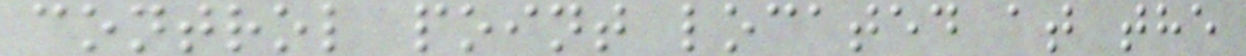control point located at the
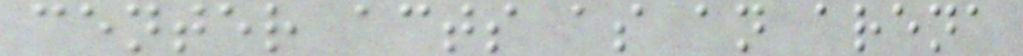center acts as an arena
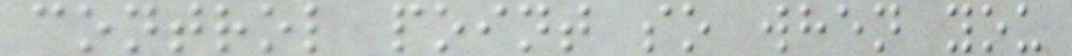control point so when you
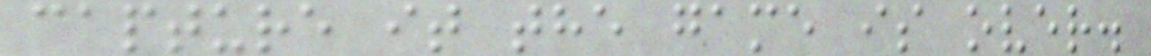capture it the game is over.
